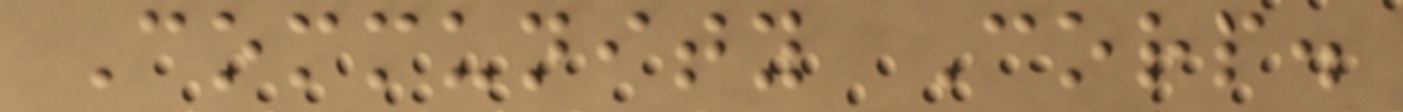Community Corp.
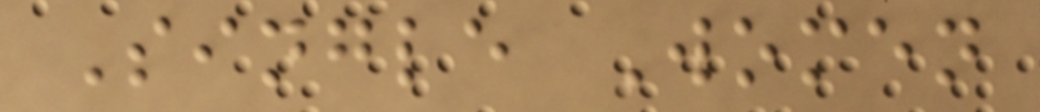Single Women
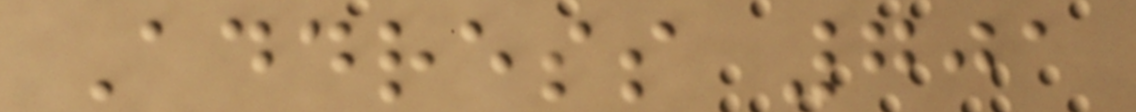Address 701
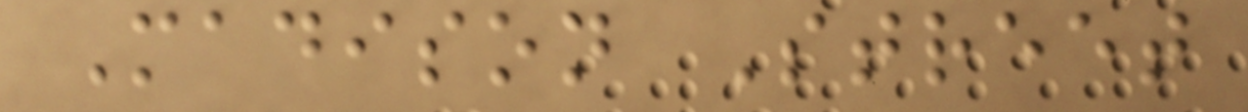Madison Street
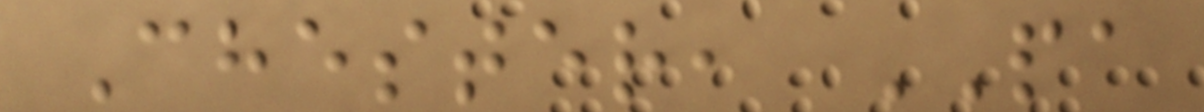Chester, PA
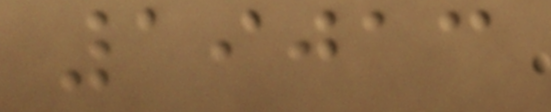19013
